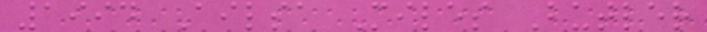1994 Ailsa Miles Butler
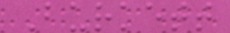Burkett
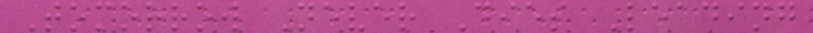Tomorrow Never Dies Leading
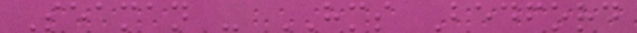Seaman - HMS Bedford
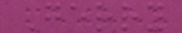Gerry
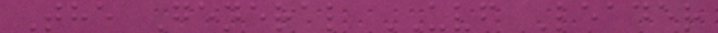The General UVF Leader
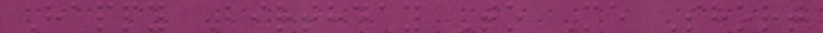Happy Birthday To Me Short
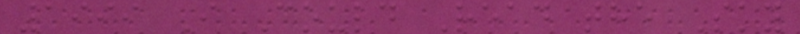1999 I Could Read the Sky
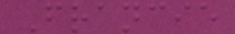Francie
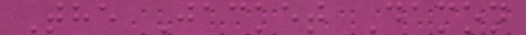The Jacket Damon
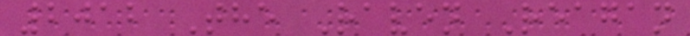2012 The Raven Reagan
